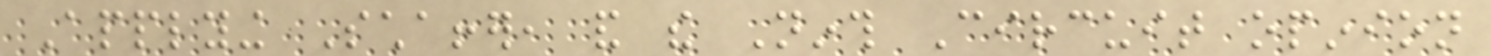Applying Schaffer, and the Ninth Circuit opinion
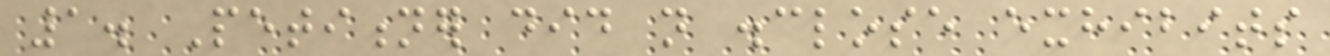1. Petitioner did not disclose exhibits
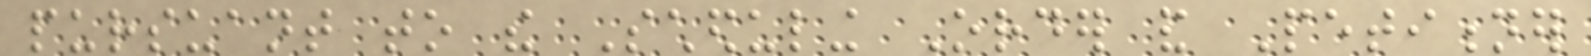pursuant to the Scheduling Order and Petitioner
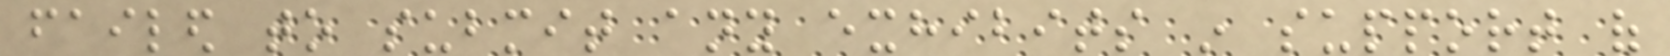failed to submit any exhibits in support of
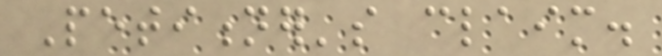Petitioner's claim.
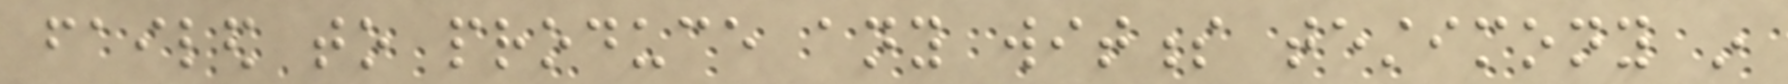failed to produce any witness testimony in
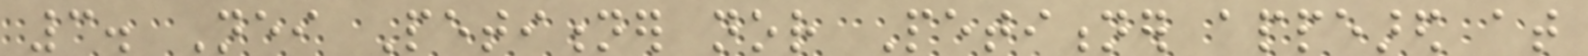3. Neither Petitioner nor Petitioner appeared at
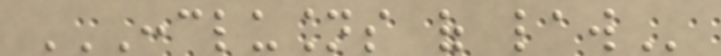CONCLUSIONS OF LAW
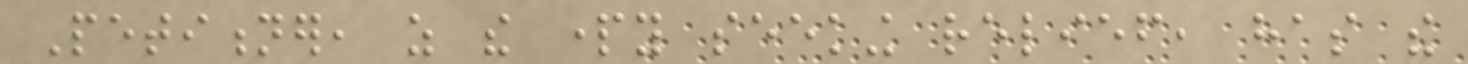Petitioner, as the party seeking relief, has the
